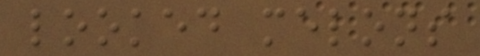looked melons
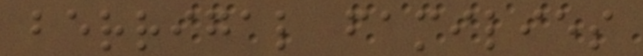berrigal families
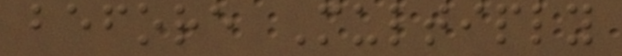before Multiply
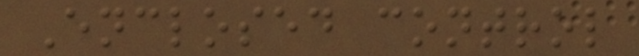Enclosed control
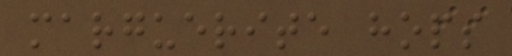marguerite hops
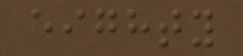eighty
